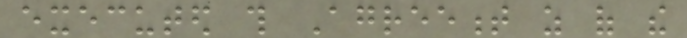executed this Agreement as of the
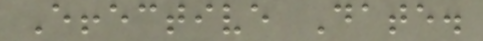Effective Date.
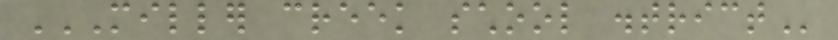MILLER CREEK SCHOOL DISTRICT
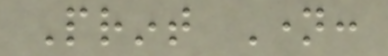Print Name:
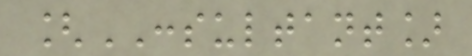[CONSULTANT]
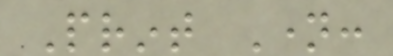Print Name:
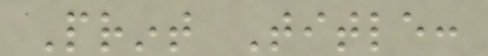Print Title:
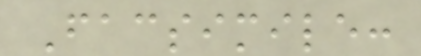Facsimile:
